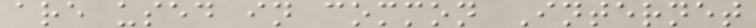are used in common Internet
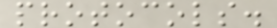protocols.
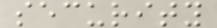security
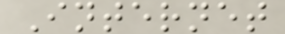Internet
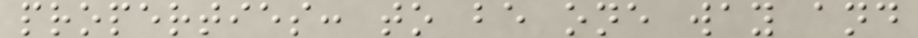properties: to be one way and
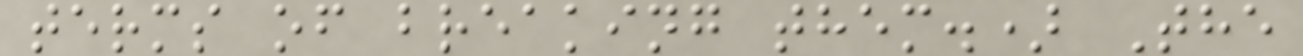terms of breaking them.) The
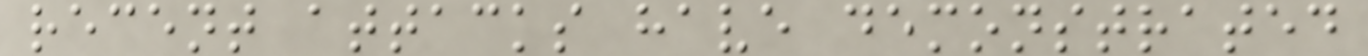recent attacks have demonstrated
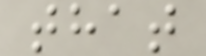that
